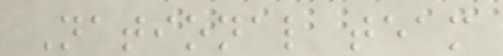National team
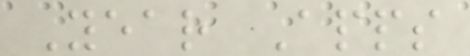Year Apps
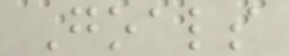Goals
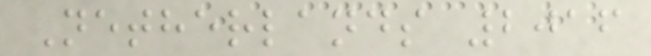Netherlands 2016
